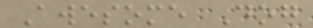Awesome Dog
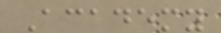Academy
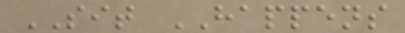SIT HAPPENS
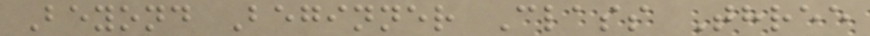Beyond Beginner Class Three
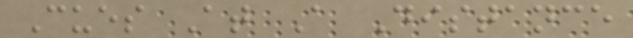Cues At A Distance
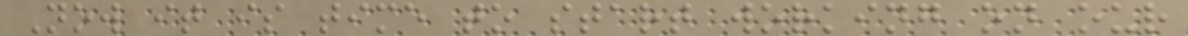Now it is time to start working on our
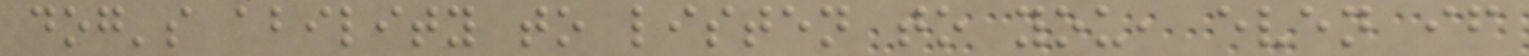dog's ability to listen to you, even if
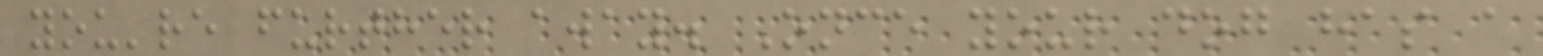you're further away. Once your dog has a
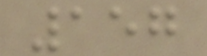157
